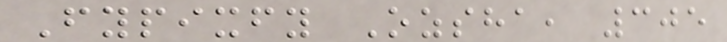Fypixfy Ozsha, 305
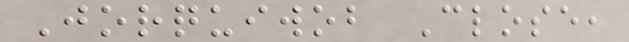Jorquiwob Close,
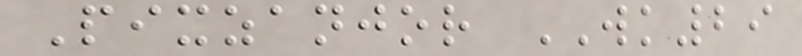Pixzanjor WK29
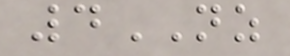4NZ
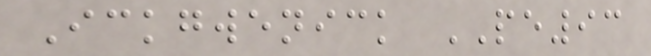Ickgwenick PE93
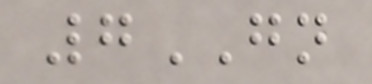7GN
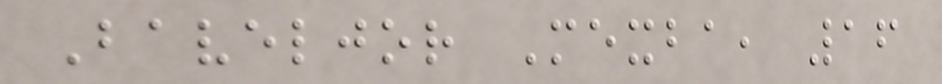Baveljor Mexba, 16
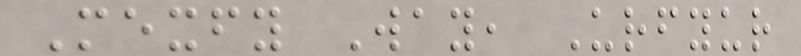Mexfy Way, Urfyur
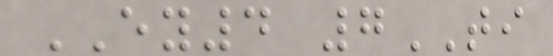EY4 7TI
